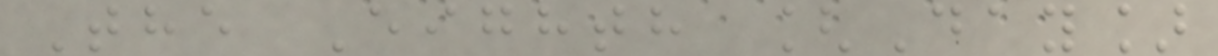The Eighth [Day]
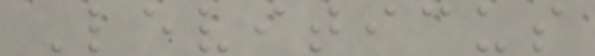Leviticus
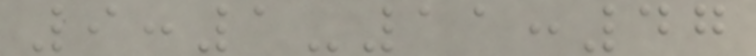9:1-11:47
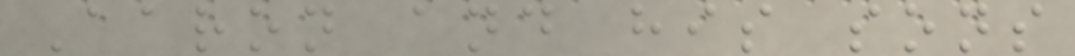Aaron and his sons
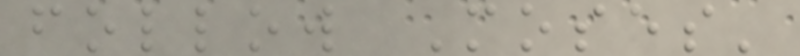follow Moses'
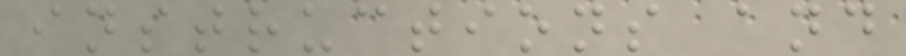instructions and
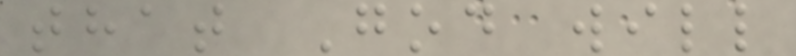that God will
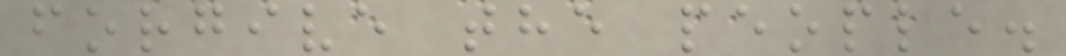forgive the people.
